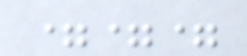===
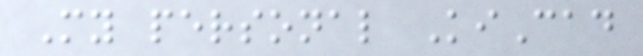My personal KiCad
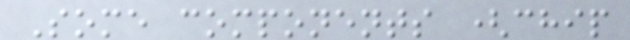Some components (chip
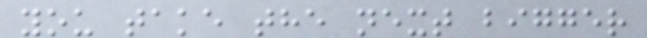you take the next bigger
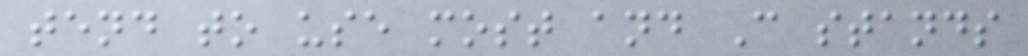tend to use most and C stands
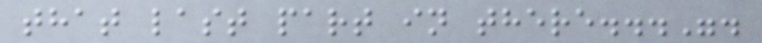that last part in there...".
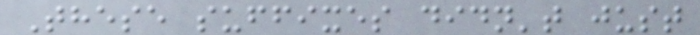These suffixes didn't just
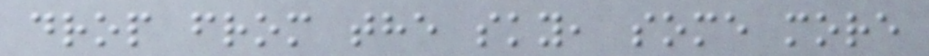drop from the sky, some more
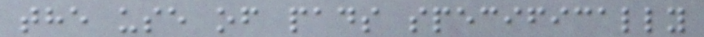the use of pads specifically
